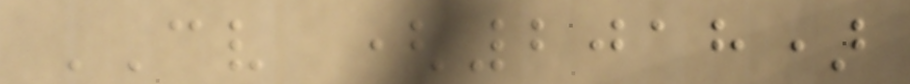CV (2018)
